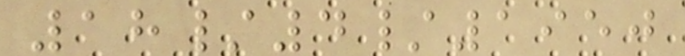18/4/1950
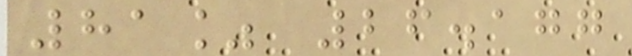81% 26.177
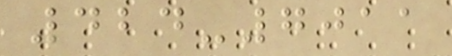424-7011
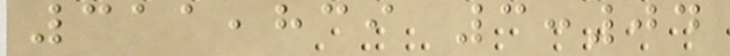311,839 3:04
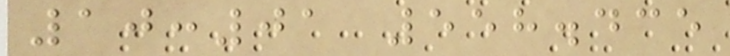10:01 558.435
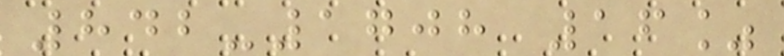842-1708 16%
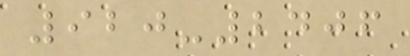920-2406
